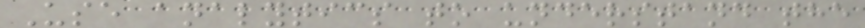Use analytics to understand the
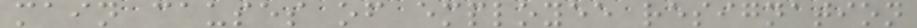main causes of employee resignation
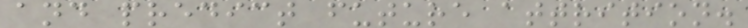and predict future attrition.
